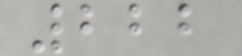222
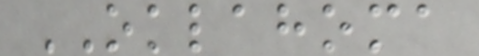OKLAHOMA
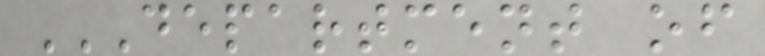DEPARTMENT OF
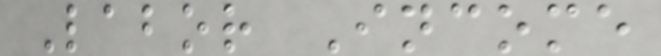Labor Income
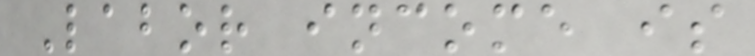Labor income is
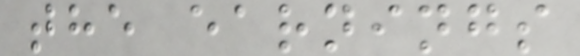the earnings
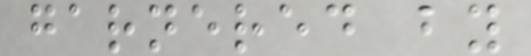garnered by
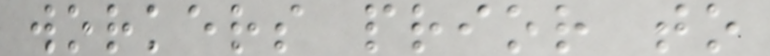workers prior to
